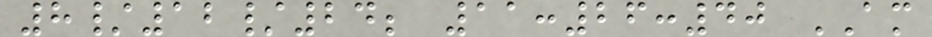8/12/24; 11:26:40 AM
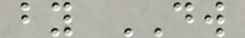by DW
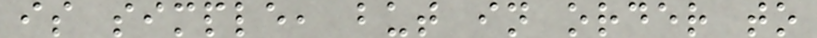is simple, but in order to
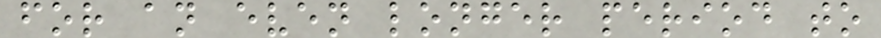for an even longer period to
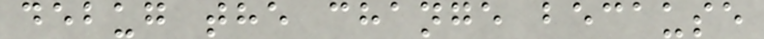debug the change because
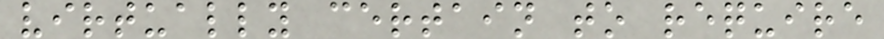virtually certain to require
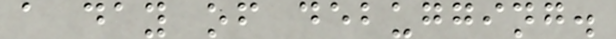a day of debugging.
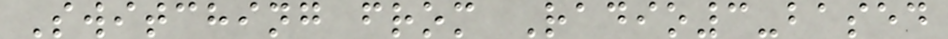Switching from Radio3-based
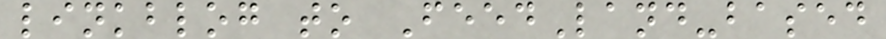linkblog to FeedLand-based
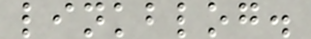linkblog.
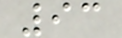93
